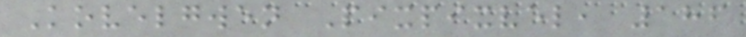Kovelgwen Pixpixvel, 186
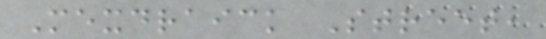Mexdraick Street,
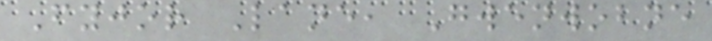Fyjor Lane, Gwenwobne
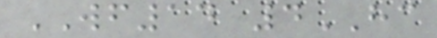WF14 4HC
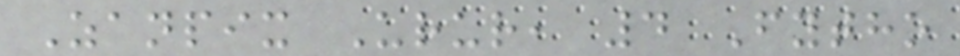Zanpix Urur, 4 Fytho
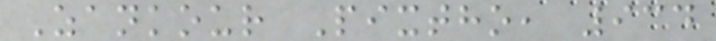Zankour Pixtho, 934
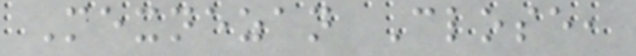Mexnezan Close,
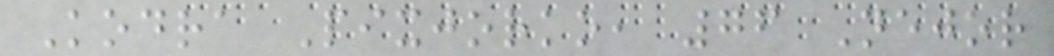Kodra Pixjorko, 76 Nejor
